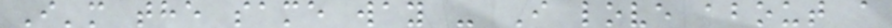I'm the same way - I love about a
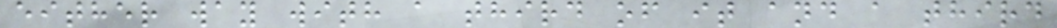either way with a third of it and a third
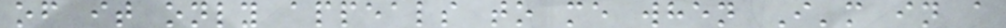of it only appeals to me when I'm in a
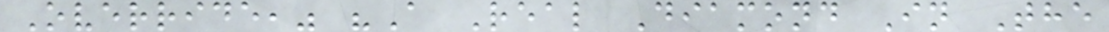Override," "A Real Diamond In The
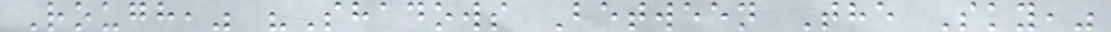Rough," "Shadows Between The Sky,"
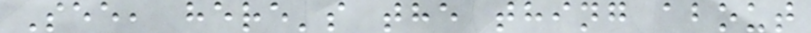See, here's the thing about
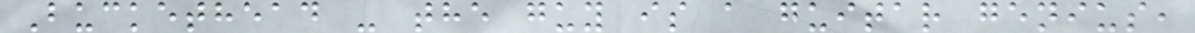Buckethead - the guy is a guitar genius,
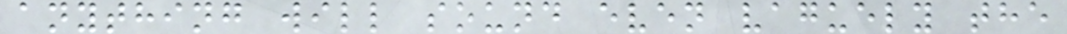anything will sound even vaguely the
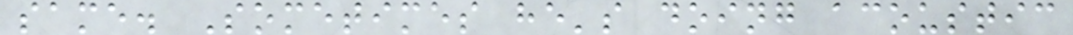same. Sometimes he's doing acoustic
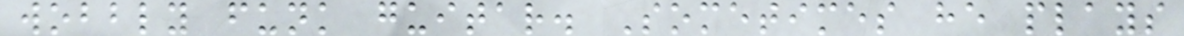wobbly funk guitar. Sometimes he plays
